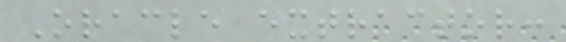Oracle extractor:
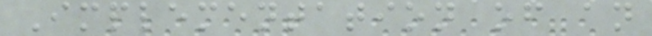Implementation of an
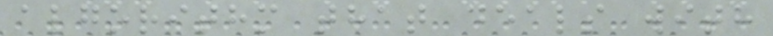algorithm that deals with
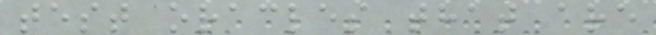test oracles that are
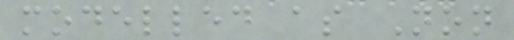modelled as Non
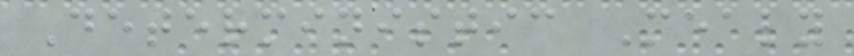Deterministic Mealy
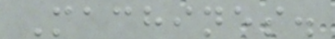Machines.
